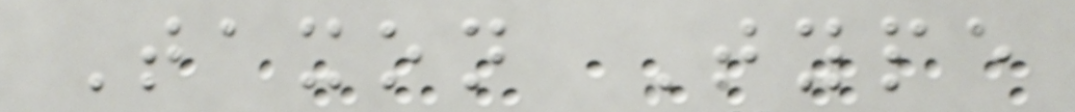Taxon Type
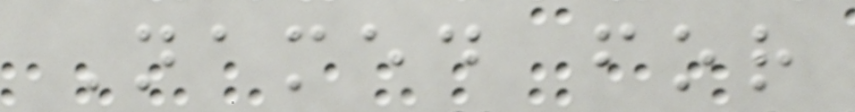Named for
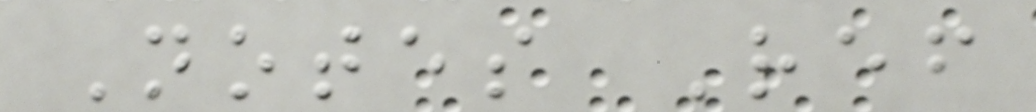Notes Ref
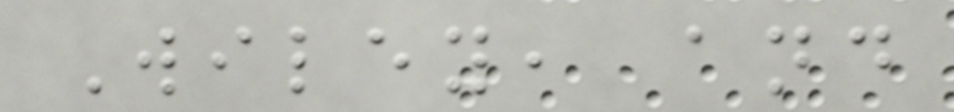Wiley, and
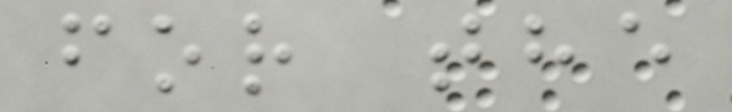for the
